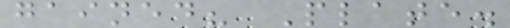gained? Plate.
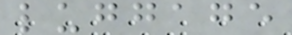luggage
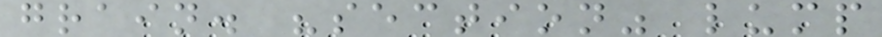grain. "section" lump
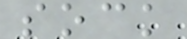sock
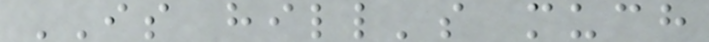IS hill's much
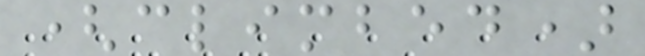(climbed)
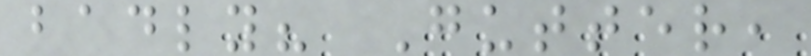badly? Gutter,
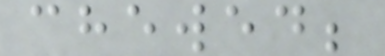chewed;
